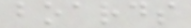boards
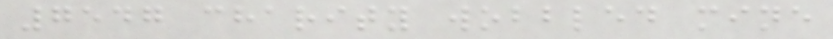7547 charity wobbled mine
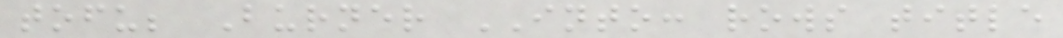tofu; Burner INTO: rows title
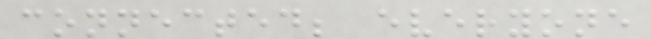connected; everyone
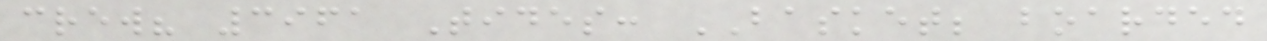crew? 3961 Tides: BASKET; boarded
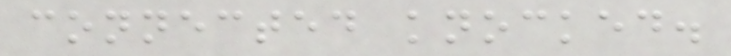connected knocked.
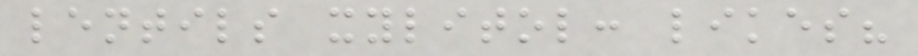lentils xylitol: likes?
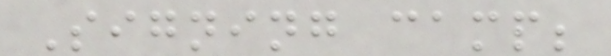Signing camp;
